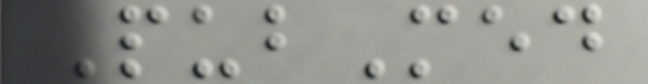PubMed
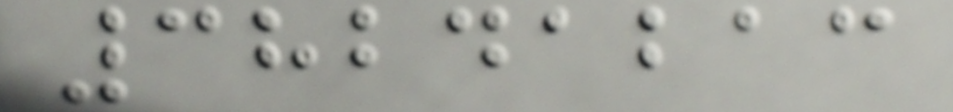38241213
